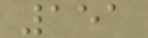151
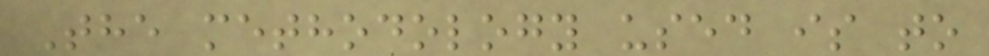The methodology used is to
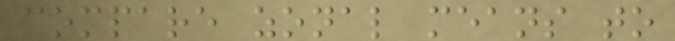compare zonal means to
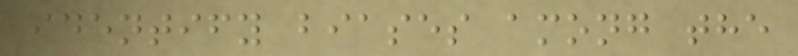identify biases among the
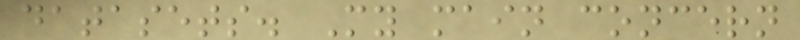datasets. My main concern
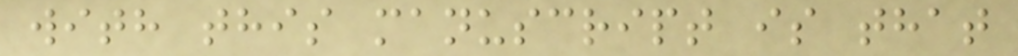with this manuscript is that
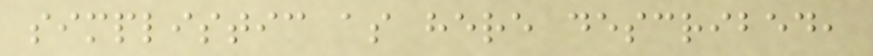simplistic as here described,
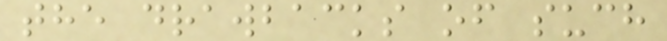the drawbacks of such
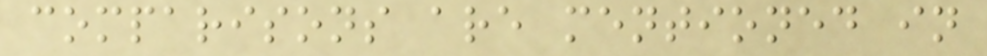comparisons are mentioned in
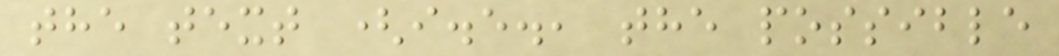the text (i.e., the possible
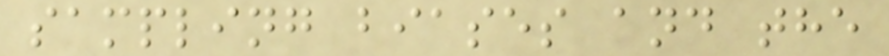sampling biases and the
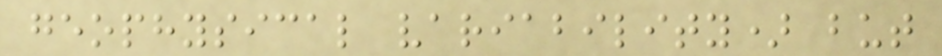geophysical variability) but
